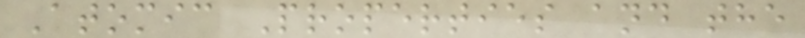Atomic Properties and the
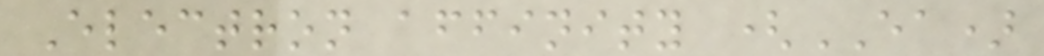Electron affinity (EA)
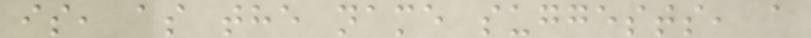is, as the name suggests, a
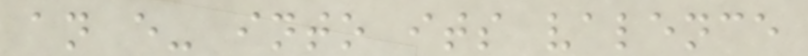an e- into its valence
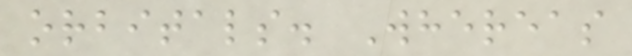orbitals. Whereas
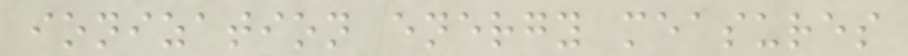ionization energy measures
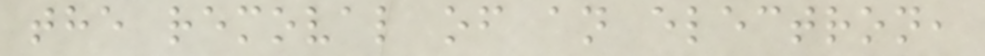the removal of an electron,
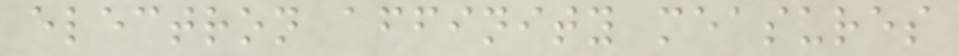electron affinity measures
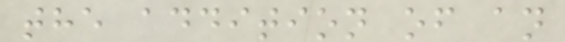the addition of an
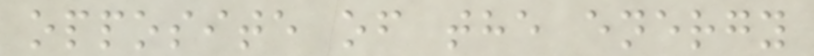opposite of the energy
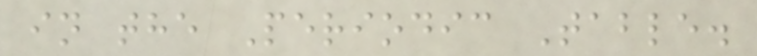in the Periodic Table.
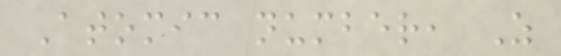Atomic number, Z
